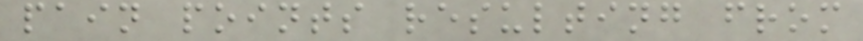pain points resulting from
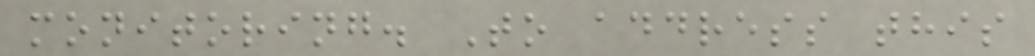monitoring. To address this
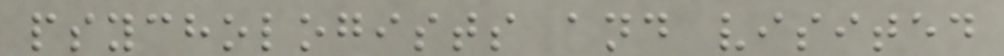psychologists and visited
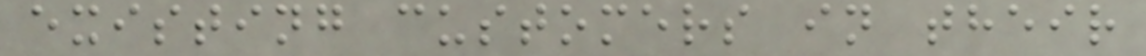existing customers in their
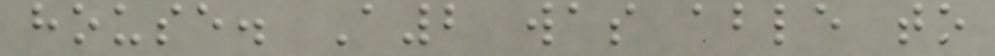house. A2 was able to
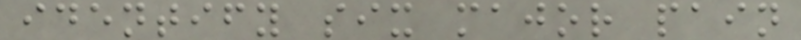identify six major pain
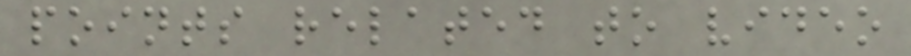points related to video
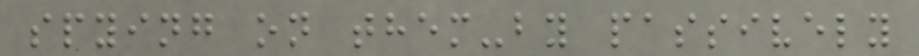spying on them-by passively
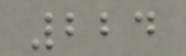224
